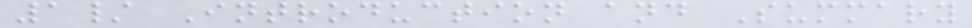1/ Introduction and Summary
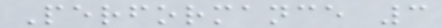Performance 3
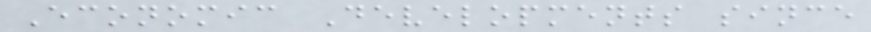Economic Developments since
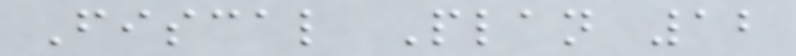Fiscal Plan 12
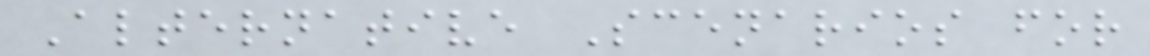Alternative Scenarios for
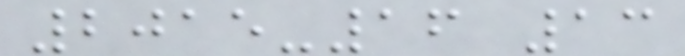2015-16 13
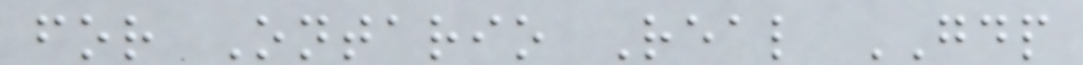for Ontario Real GDP
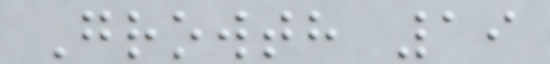Growth 19
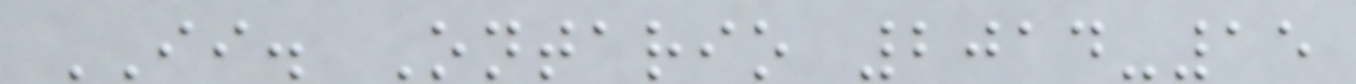II. Ontario 2014-15
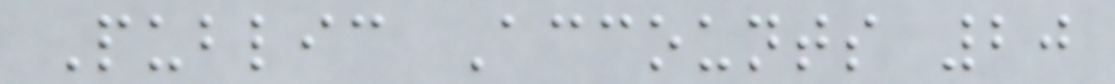Public Accounts 20
